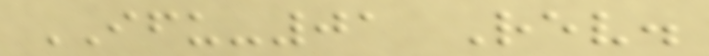IFU-01 Rev.
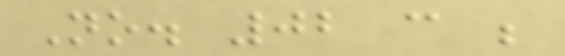No. 02 can be
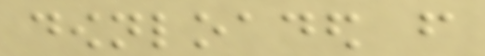downloaded from
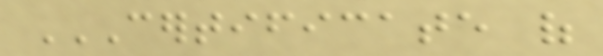CERTIFICATE OF
